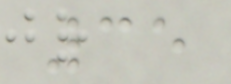35
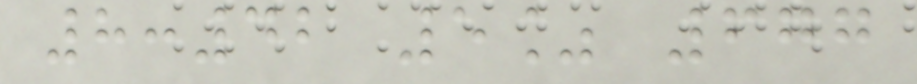8:42 5% 677
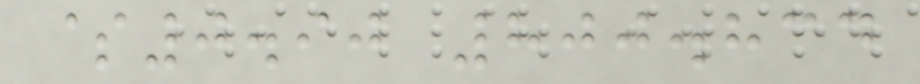$0.90 800.834
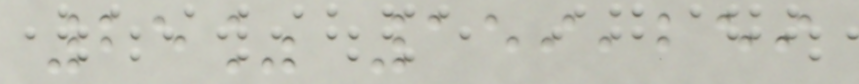25% 159,259
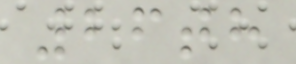26th
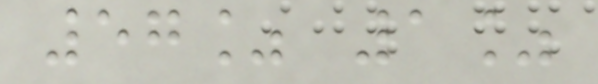57% 1%
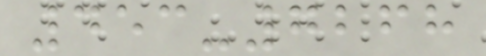453-7268
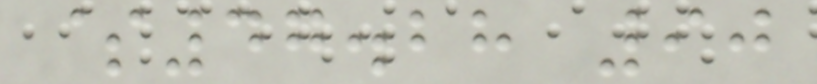$47.28 90
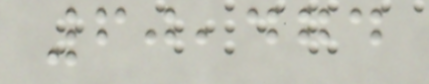60,474
